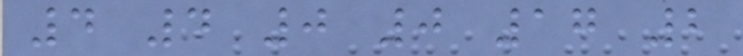4 4 0 0 17 2
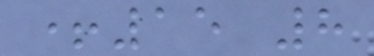+15 8
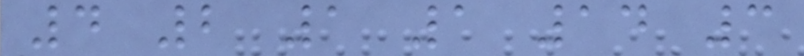4 2 1 1 14 3
